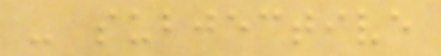- subjective
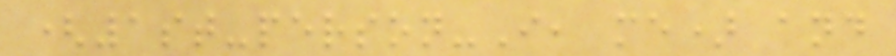(1st-person-I, me) and
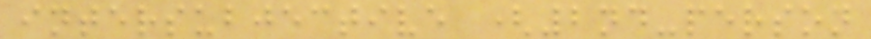intersubjective (2nd-person
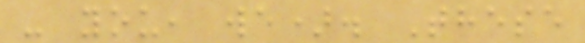- you, we). These
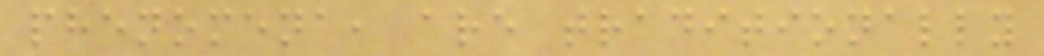phenomena, are traditionally
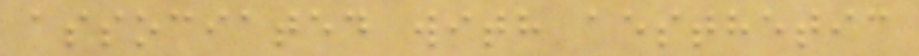associated with aesthetic
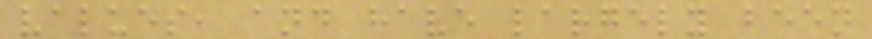values, and have largely been
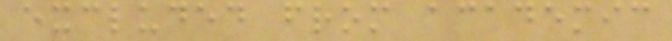excluded from academic
